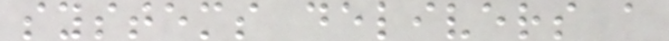systems delivers a
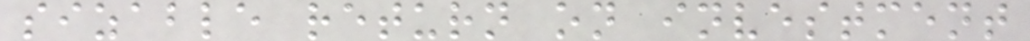sizable return on investment
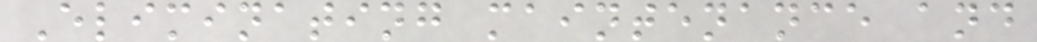Eliminating maintenance and
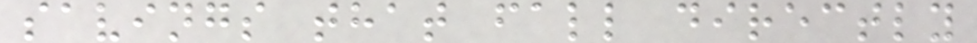savings that fall directly
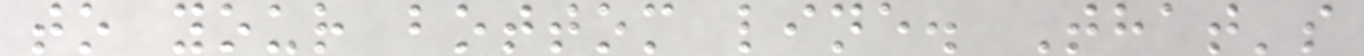to your bottom line. That's
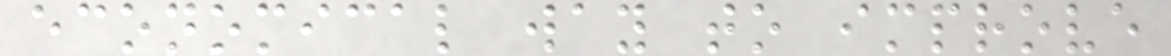economical way to improve
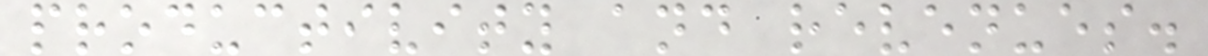productivity and revenues.
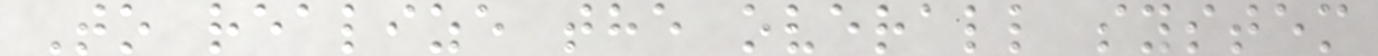To realize the overall system
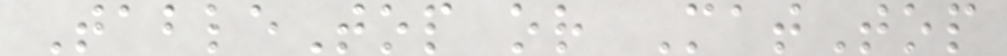TableTop or MatTop
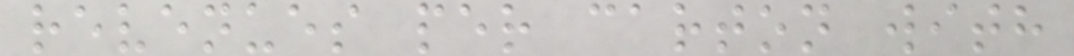revenues per carton with
